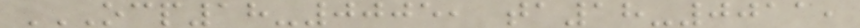OCP18-0005, TA18-0011,
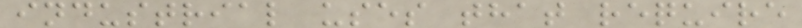industrial uses that require
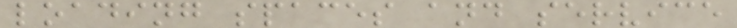loading spaces and service
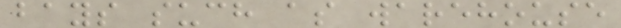bays such as warehouse
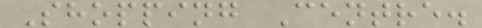Shopping Centre.
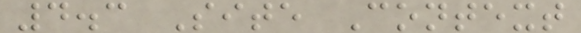4.3 Site Context
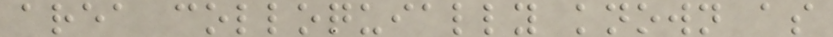area colloquially known as
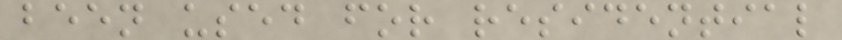been used for residential
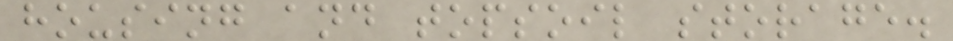housing and topsoil storage.
